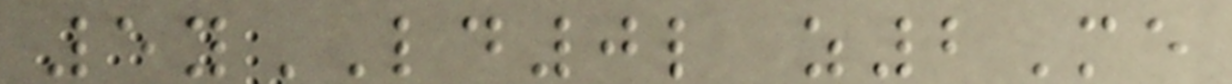5yLD0l z2Me
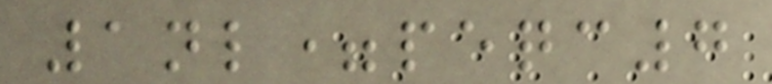1nl=peqc7
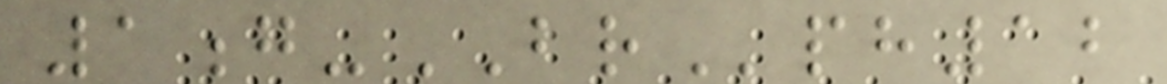1g-BRph12
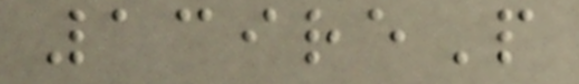139reP
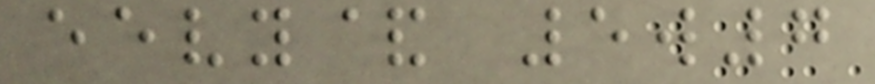eevy& 5w7
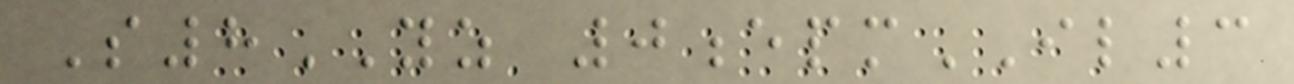S8YZ 0epmIL3
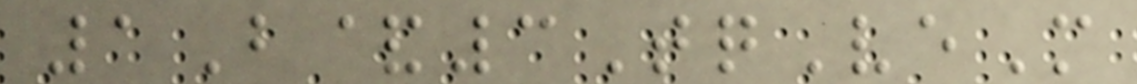1B&3TqVeM
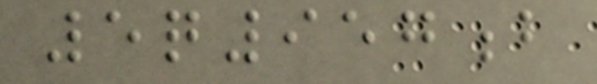5q957b
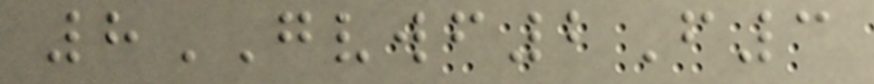8GVWF2F3
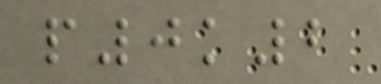p0k2
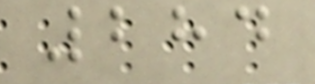284
